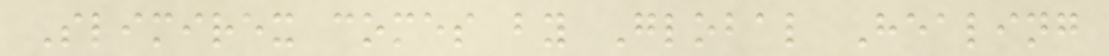Slimirex comes by Global Healing
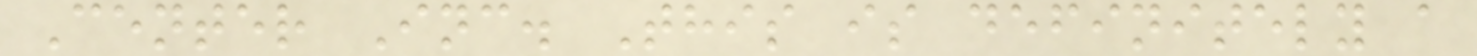Center Inc. This is definitely a
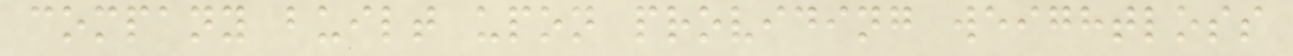company built upon providing weightloss
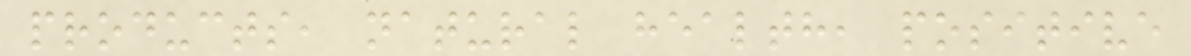products, natural health, positive
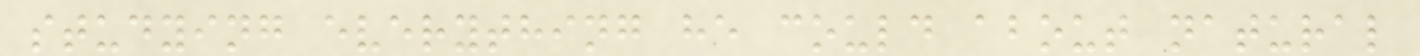studying everything he could about natural
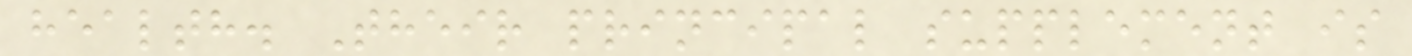health. Their principal supplement is
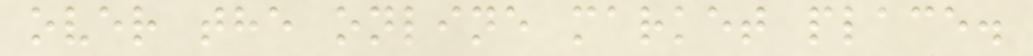over the online market place.
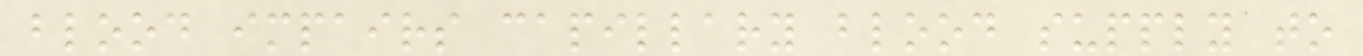blood impairs capillary blood supply to
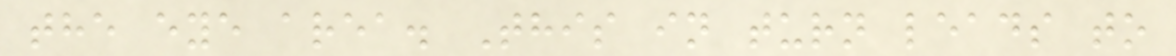the eye area. This in turn leads to
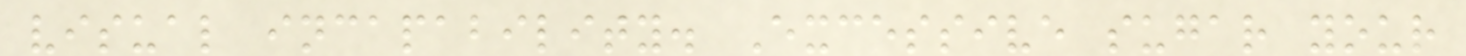visual incapability. Excessive sugar your
